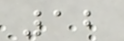12
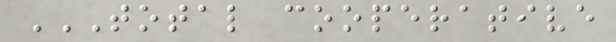TOTAL COOPERATIVE
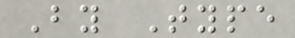By Type
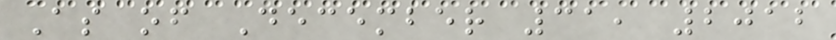As of December 31, 2012
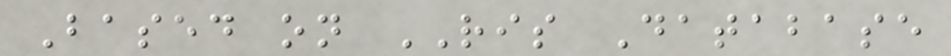Based on RIS Database
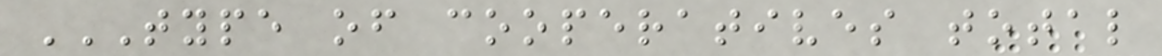TYPE OF COOPERATIVES TOTAL
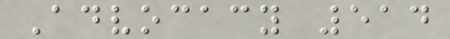Advocacy 514
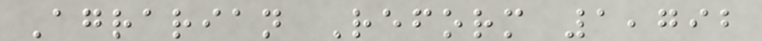Agrarian Reform 1,792
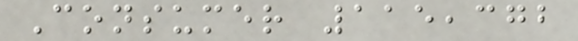Consumer 115,372
